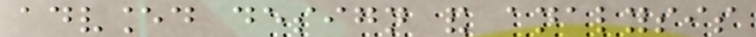advanced design and analysis
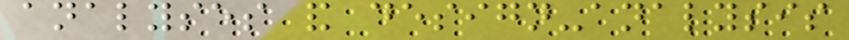analyses and design-analysis
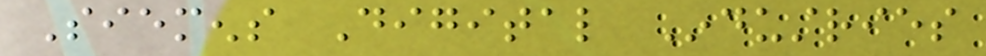Siemens Digital Industries
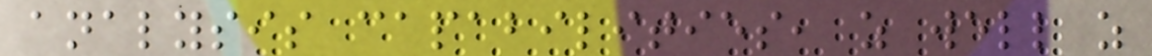analysis capabilities, as well as
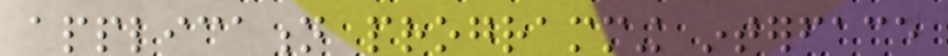application programming interface
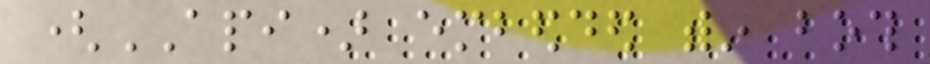(API) embedded within both
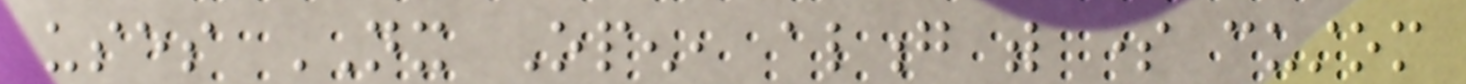uses NX Open, along with some custom
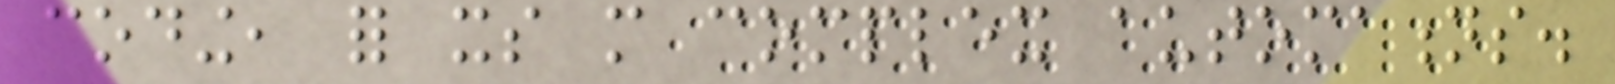coding, for its more complex automations.
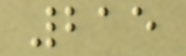215
